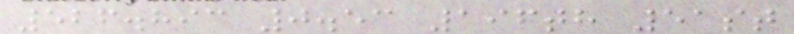526.893 0.53 196th 51st
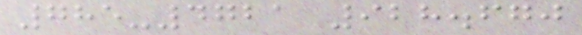785-4721 928.670
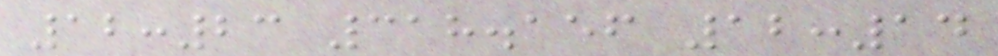12:23 318.156 12:14
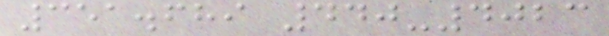351.689 440-4023
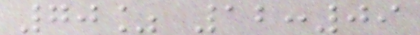70% 12:09
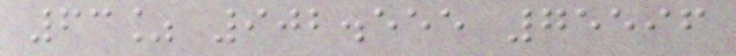63% 902.555 75596
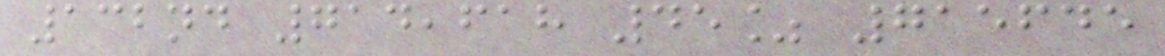132nd 714,618 45% 715645
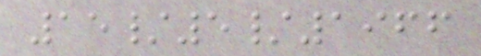15/5/1966
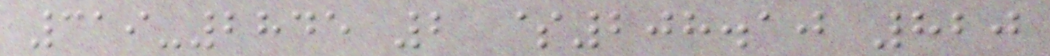319-2845 2 $208.10 820
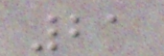21
